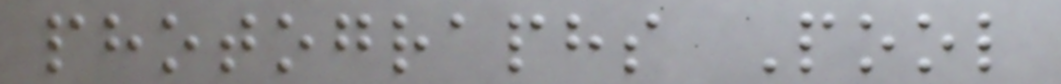photographs Pool
